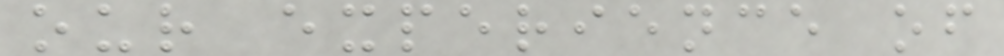our experience of
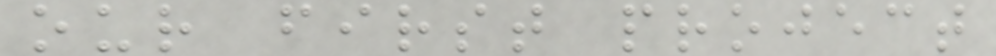our first project
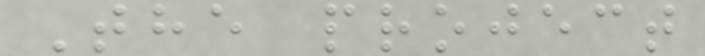The project
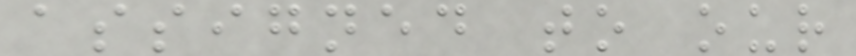assigned to our
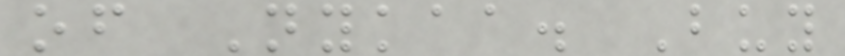of Nykaa. Buy
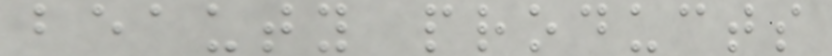beauty products
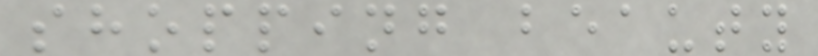shopping beauty
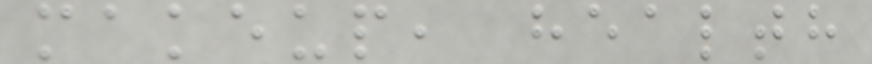makeup, health
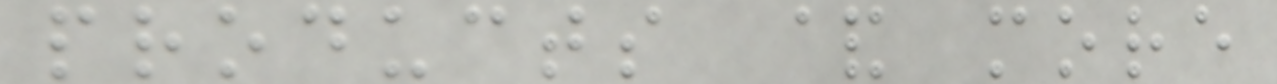products & more
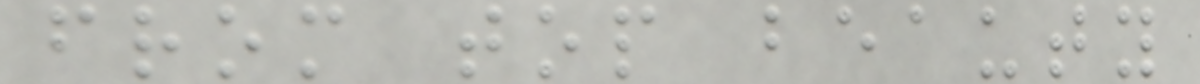from top beauty
